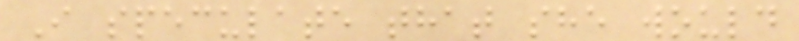I speculate that she would
